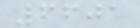6601
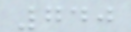740
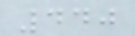440
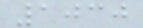1030
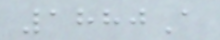1880A
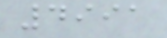4991
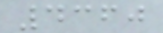4360
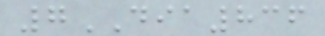7DIA836
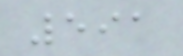591
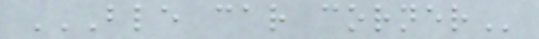BLE CAR CORNER
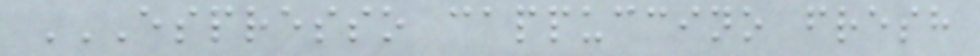ESPRESSO CAPPUCCINO FRESH
